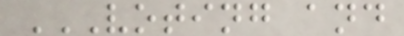VOTING AND
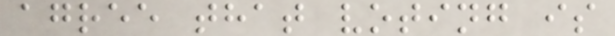agree that voting is
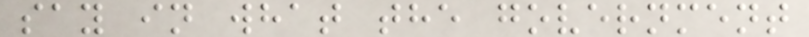say in what the government
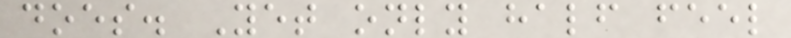does. Yet only half feel
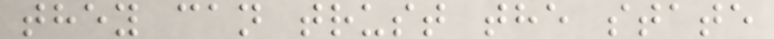they can trust the state
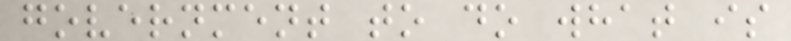government to do what is
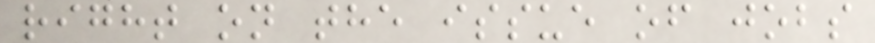right on the issue of jobs
